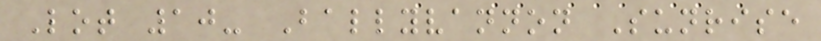Lot 10- Ballyvannon Sunrise
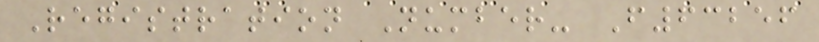Registration Number- F63256
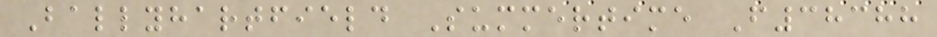Ballyhartfield Summertime F38388
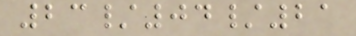23/04/21
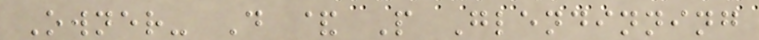Owner- D & P Glendinning
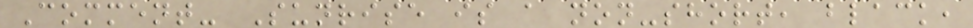Comment- Sunrise is a non-short, black,
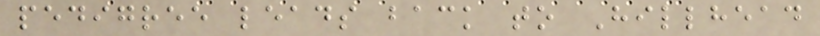pedigree leads back to Hillhead
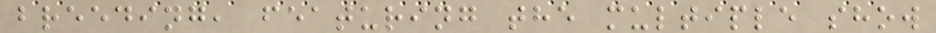breeding, featuring the multiple show
